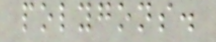polygons.
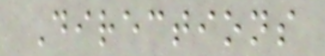Directions
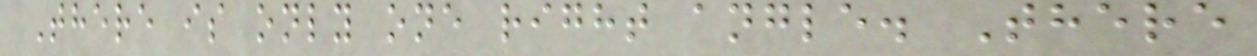There is only one right angle. There
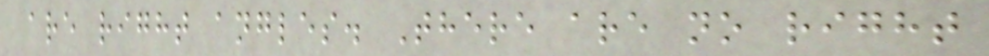are right angles. There are no right
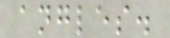angles.
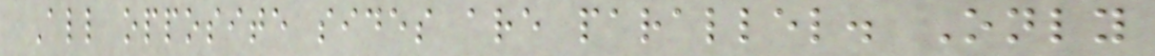All opposite sides are parallel. Only
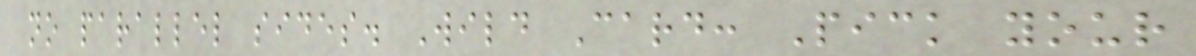no parallel sides. Wild Card: Pick your
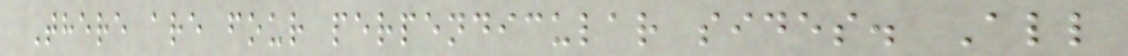There are four perpendicular sides. All
